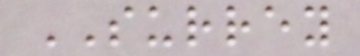SURREY
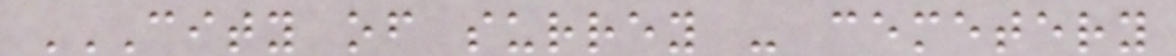CITY OF SURREY - CEMETERY
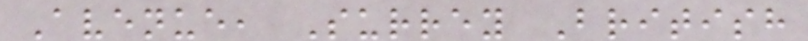Avenue, Surrey British
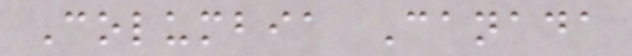Columbia Canada
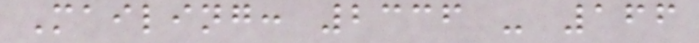Mailing: 2336 - 166
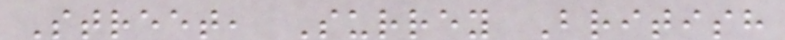Street, Surrey British
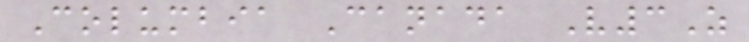Columbia Canada V3Z
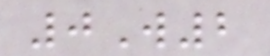0W2
